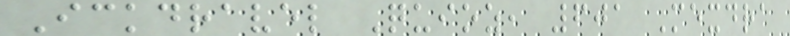Ickdravel Quioz, 601 Mexdra
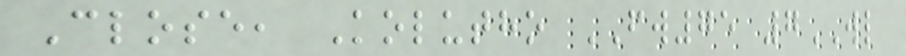Close, Kolutho FW75 7WL
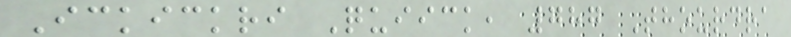Ickickri Quiick, 787 Thourdra
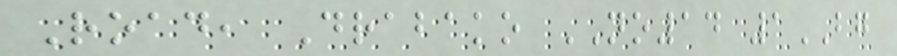Road, Drabako NO14 1BG
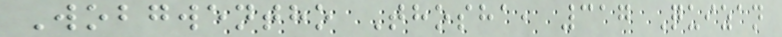Wobgwentho Thosha, 317 Quizan
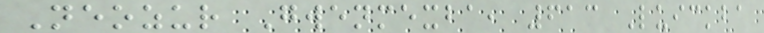Neozur Gwenmexba, 613 Luickba
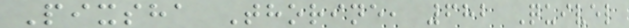Pixsha Thorine, 682 Quivel
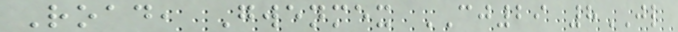Road, Gwenmex CJ29 8JL
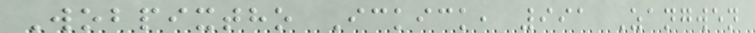Wobpixtho Ickick, 991 Zangwen
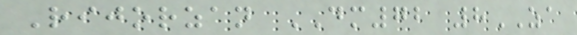Rijorzan DM72 8ZA
